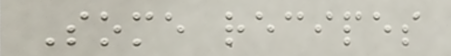Some recipes
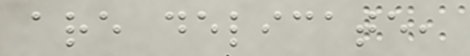are delicate,
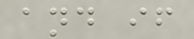and if
